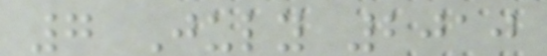7 July 2010
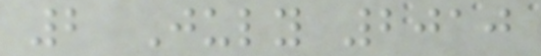2 July 2010
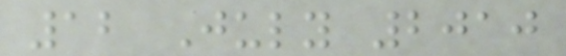12 July 2010
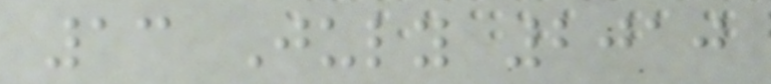13 July 2010
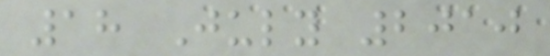18 July 2010
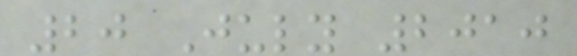20 July 2010
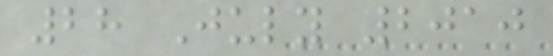28 July 2010
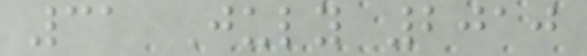31 July 2010
